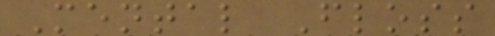Mental Floss
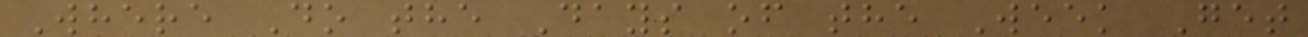Where Do the Days of the Week Get
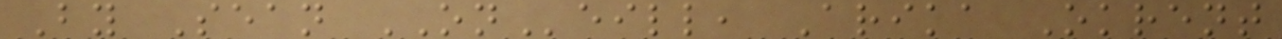By Sean ONeill, Arika Okrent
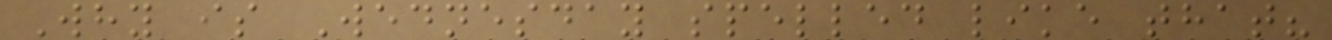Why is Wednesday spelled like that?
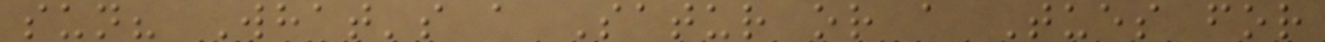sun? What's a Satur or a Tues for
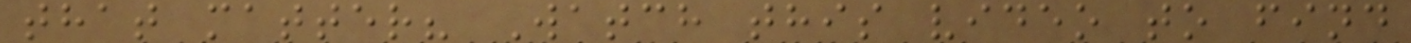that matter? Watch this video to find
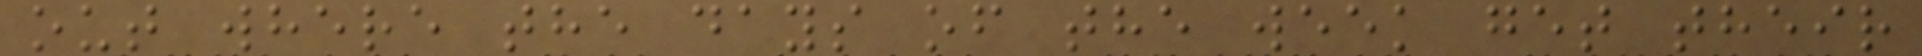out where the days of the week get their
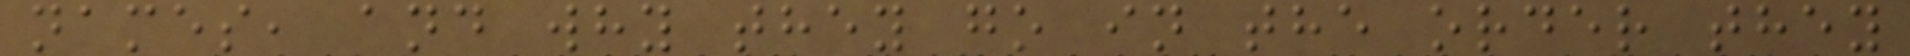names, and why they go in the order they
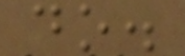do.
